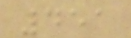451
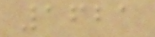1621
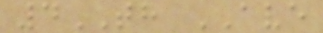4TH AVE
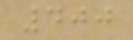400
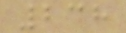238
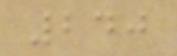240
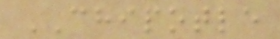CHIPOTLE
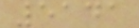5141
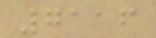7116
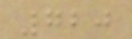720
